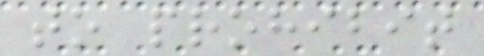to prohibit
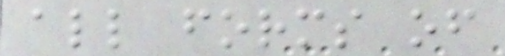all forms of
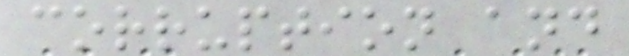corruption and
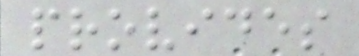provides
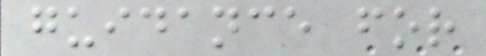guidance for
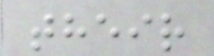their
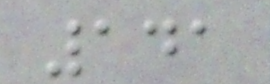141
